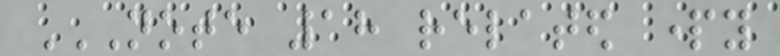NOTE 18 RELATED PARTY
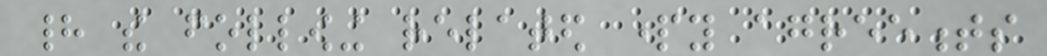had the following related party agreements
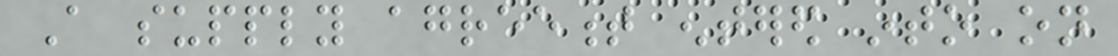A supply agreement entered into on
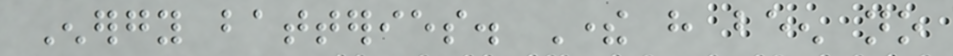Energy batteries. There have been no
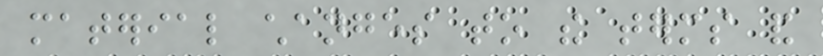material changes to the terms and
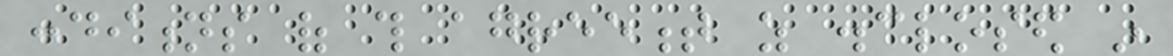conditions of this agreement as disclosed in
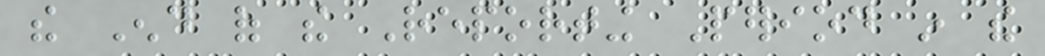the End of the Reporting Period in the
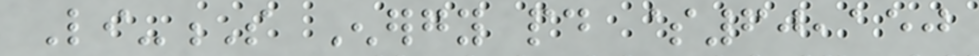Li-S Energy paid $60,150
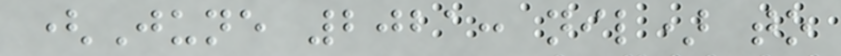(June 2021: nil) to
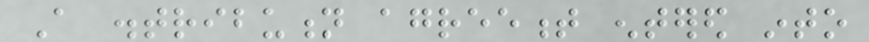A distribution agreement entered into
